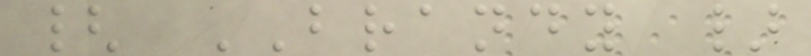{ BRANDY }
